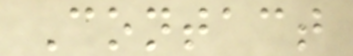Contact
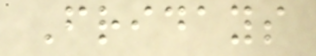Fridays
